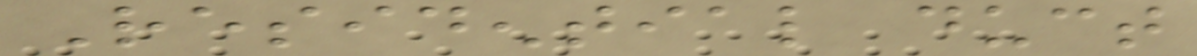Residential duct
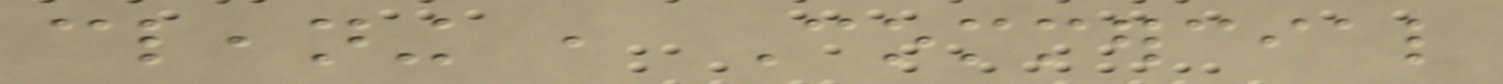cleaning , Commercial
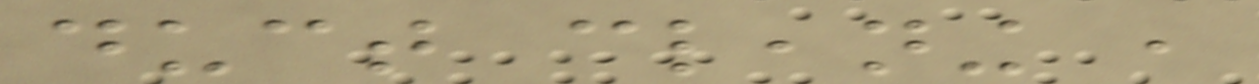duct cleaning ,
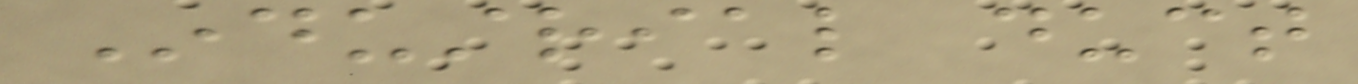Industrial duct
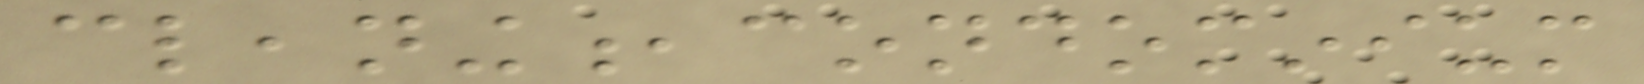cleaning,condominium
